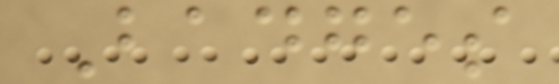Badges
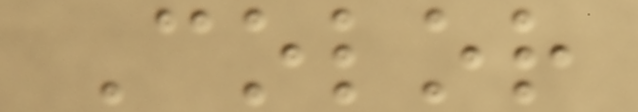Color
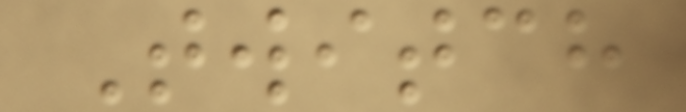Twitch
